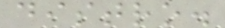distro.
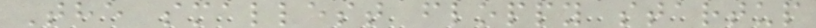The smallest floppy startup
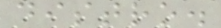distro.
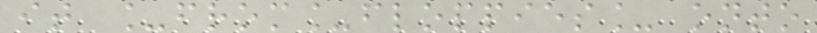it _from_floppies_ onto
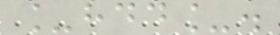_hdd_.
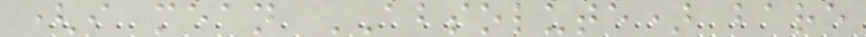(i mean ABSOLUTE) bare
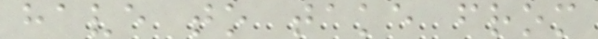have to take from
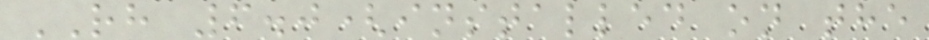RH 6.0(installed on the
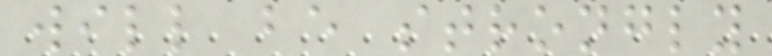will be strongly
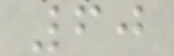60
